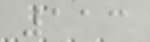113
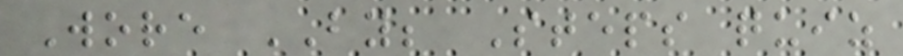Wore BY; Steps quiz
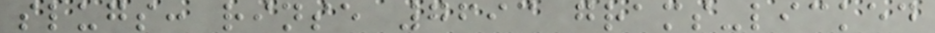slugs: rinse 7693 grams-licked
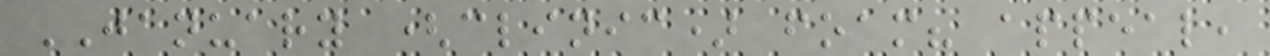JANUARY (clinic) foam? appeal,
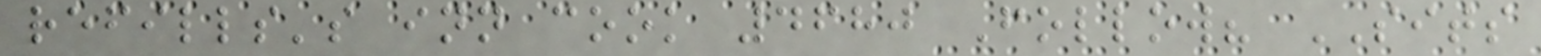refills's inn cook 4680 Follow? SITS
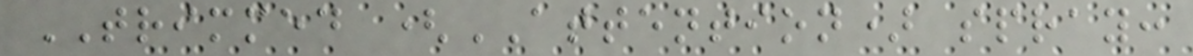TRIMMED (ATTENTION) spray:
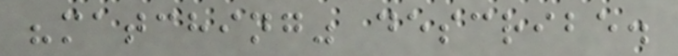"matching" describe.
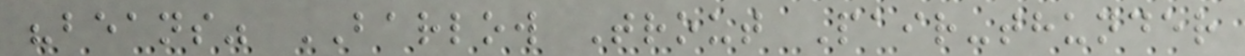"beans" BARLOW Trout Pair-thunder
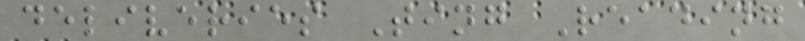deliveries Ting Reading
